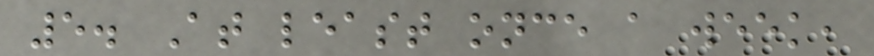5. At least once a week,
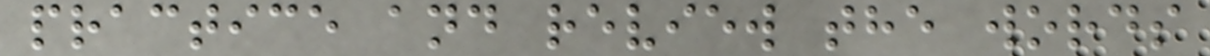practice and review the words
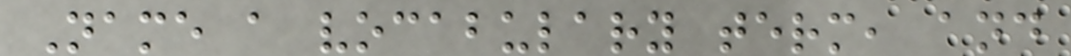Name a vocabulary term, and
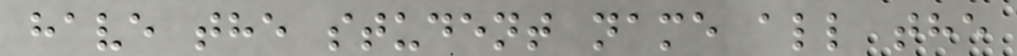have the student name all the
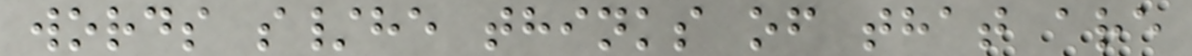words s/he thinks of that are
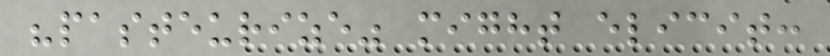"pasteurize" might elicit:
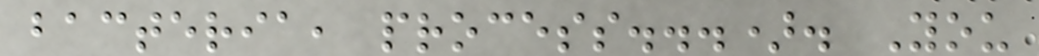bacteria, process...). You
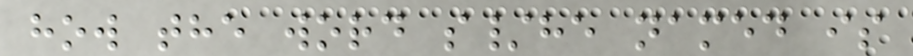how the word s/he named is
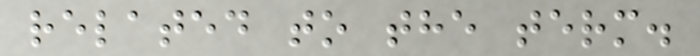related to the term.
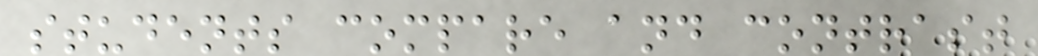students compare and contrast
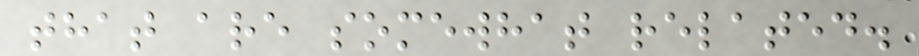that are somewhat related.
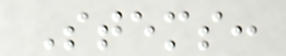Stems:
